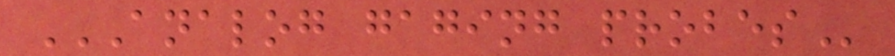ANALOG GAGING PROBES
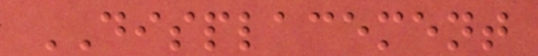DISPLACEMENT
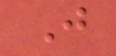J
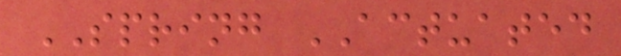SPRING ACTUATED
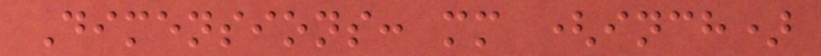Dimensions: mm (inch)
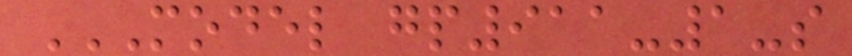MODEL GP911-1-S
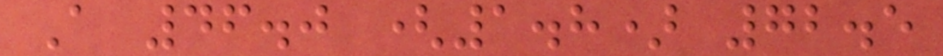A 46.0 (1.8) 72.5
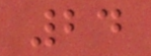24
